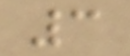3
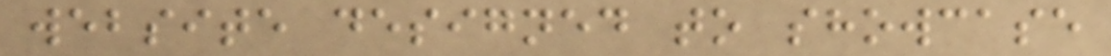website designed to showcase
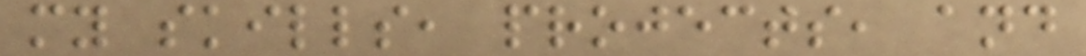my skills, projects, and
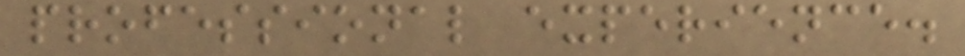professional experience.
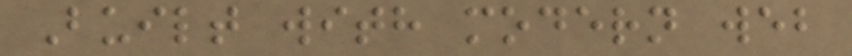Built with modern web
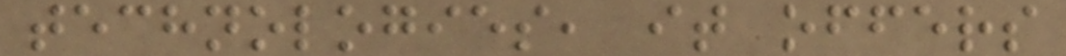technologies, it offers
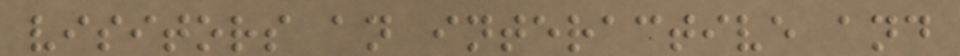visitors an interactive and
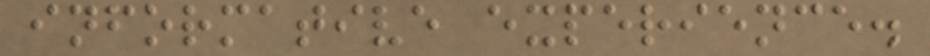informative experience.
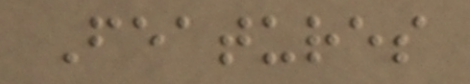Features
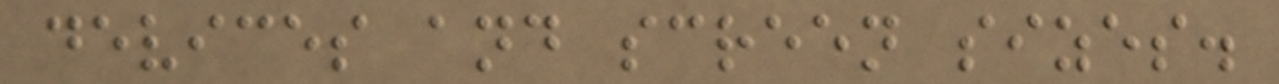devices and screen sizes.
